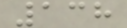138
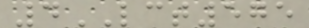4LCT575
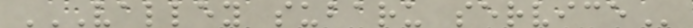VALLEY SUBARU SERVICE
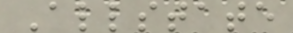Allstate
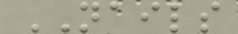NAILS
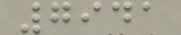7941
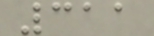311
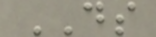DS
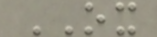OX
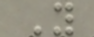Y
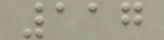117
